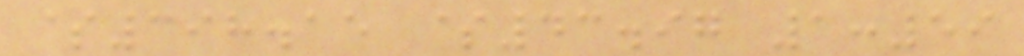$398.15 $43.97 1:59
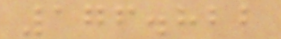176.822
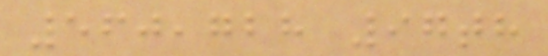560,728 97th
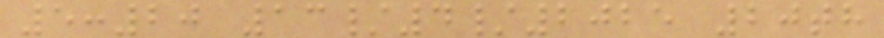5:20 13/4/2025 20th
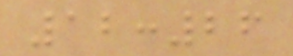12:26
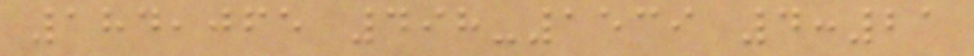184,065 498-1539 4:21
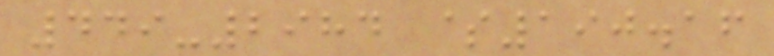449-2984 $190.16
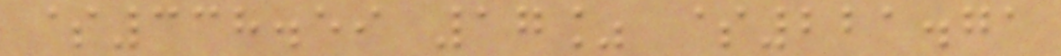$338.59 17% $221.71
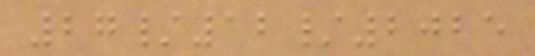27/12/2025
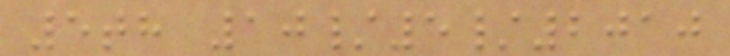5th 10/5/2010
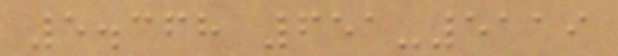5.368 651-5119
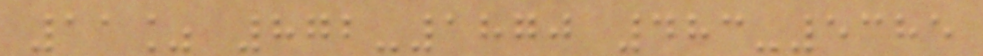11% 872-1870 483-5385
